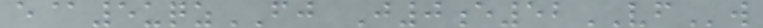e@5uqzFJ J0e52VFw
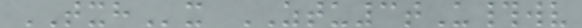TXHx ZTU3tU#wv
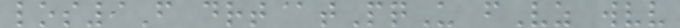los9F drt@tPqU fVz wvv
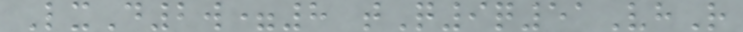LxD2w=8 tQ9q51VhR
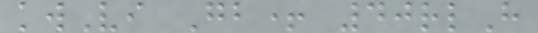kwVi Gb+ 40rlH
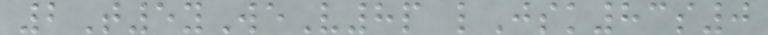2T5yWeV8p lJsk83s0
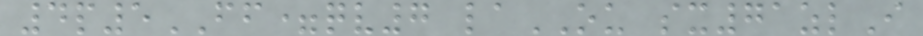4p5FF=qv7 laOU sx71zlI
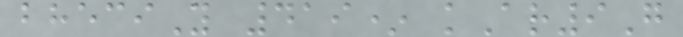bheciY 419* kAr9G
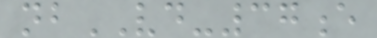nbVD-37e
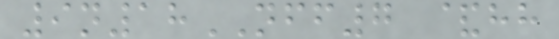9n18NFF7 &hh
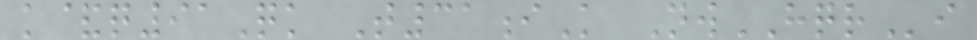k&q91Qk T31iK NwHQRi
